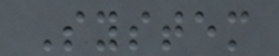System
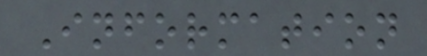Information
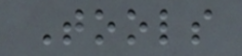Tools
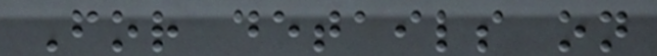For details on
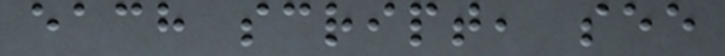each script, see
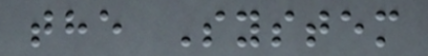the System
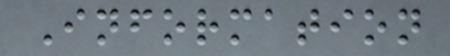Information
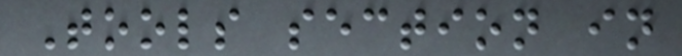Tools section in
